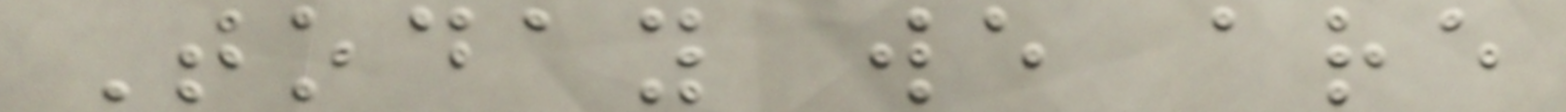Today we are
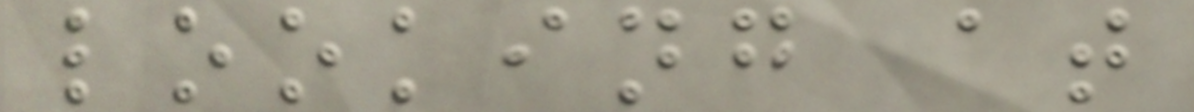looking at
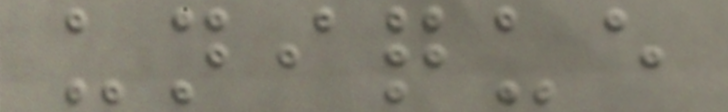unique
